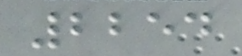2254
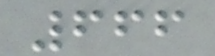666
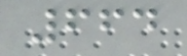664
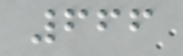666
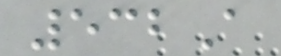532A
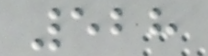528
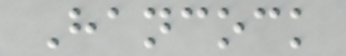Hancock
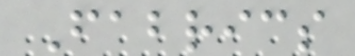Fabrics
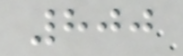800
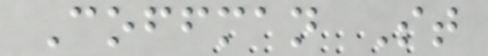Coffman St
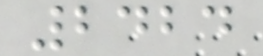2424
